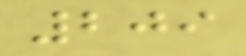209
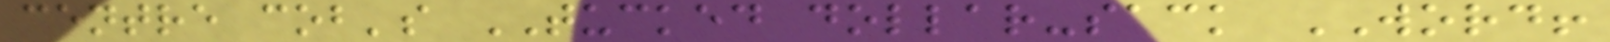centre cob's TUCKED dollar-sack WORD!
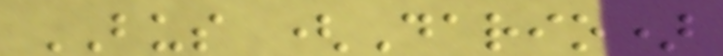BUS (Dario)
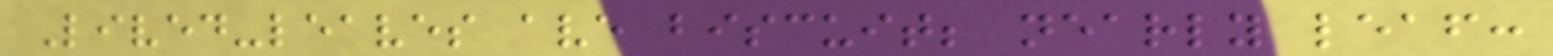Lived-leaves ave biscuit; nearly leaf:
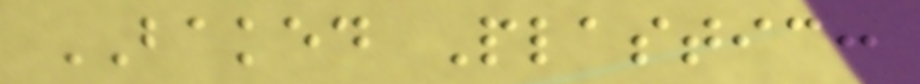BAKED Plastic:
